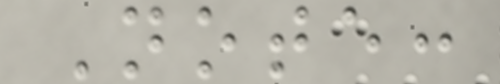Note:
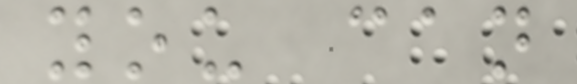you can
